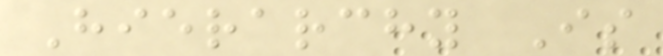Hierarchy Is
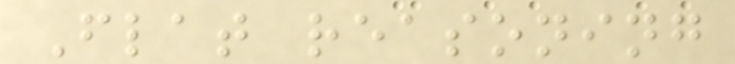Flat reasoning
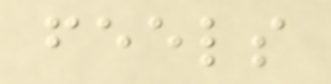feels
